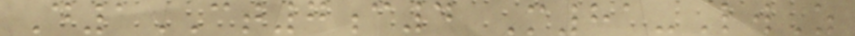D1CT7c4 M81-LwZ
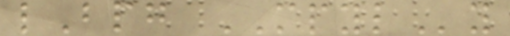lBpg MPYLy
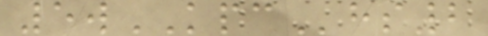5wKPChs2
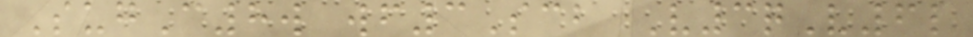SugC8w wf3Scb V3qV6l
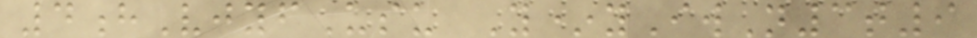4hVjyfUsu Y*yIwN3t9
